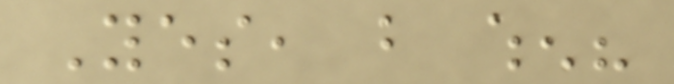Yes, but when?
